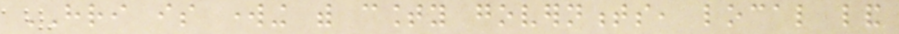HRI is working with county governments, local land
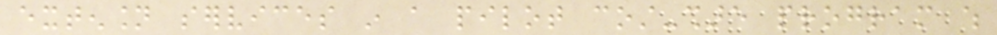extension services in a pilot cost-share program which
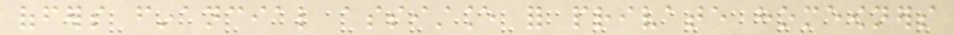offers financial assistance for private homeowners
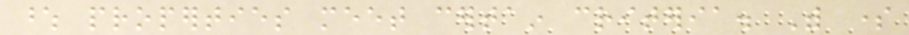whose properties meet certain criteria. With some
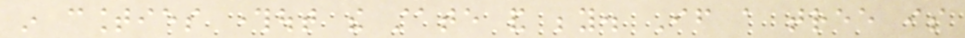in counties throughout the state and beyond. If a tree is
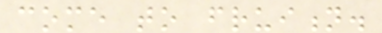come to fruition.
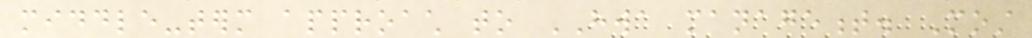middle-term approach to HWA management. Most
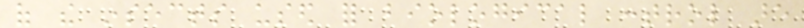of the insects used for biological control are
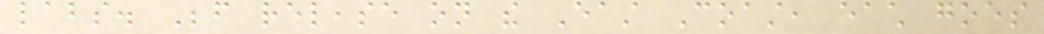labs. Before release on the East Coast, each goes
